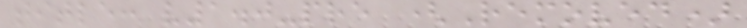title: v1.0-pre (Removed)
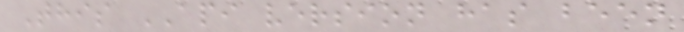This API version has been
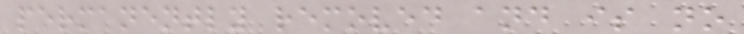permanently removed and is no
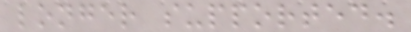longer supported.
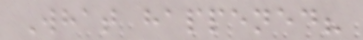What happened?
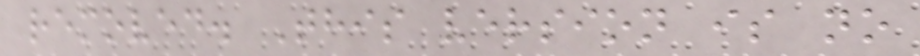removed. This version is no
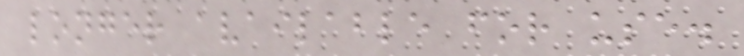longer available for use.
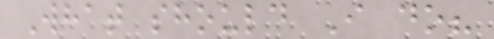What should I do?
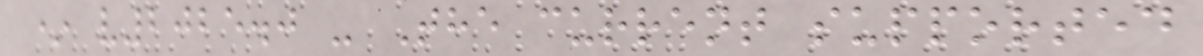* v2025.0 - The current supported
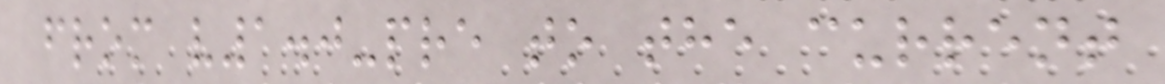from v1.0-pre to the current
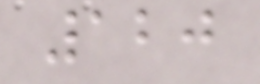120
